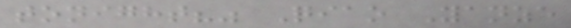tonight?" Qiao Yanze
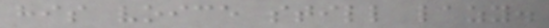his voice still lazy.
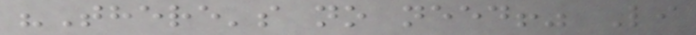"There's no need!" Li
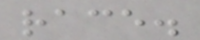race.
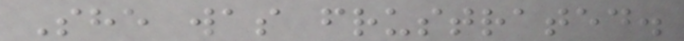She was frustrated.
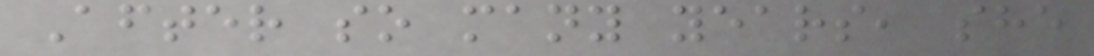After so many years, she
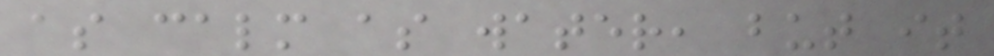as calm as water, but it
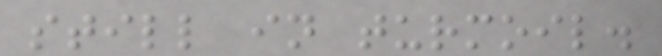still in turmoil.
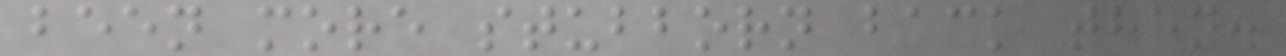been more stubborn back then.
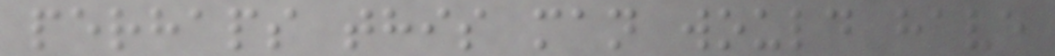perhaps this man would have
